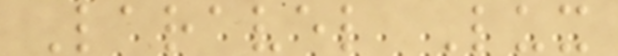Laravel Lux
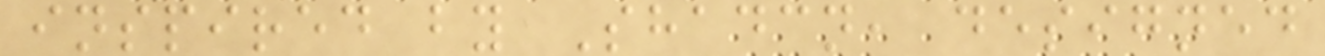inspired by Shadcn, designed
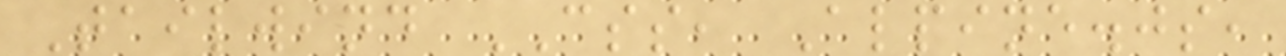Tailwind CSS, Alpine.js,
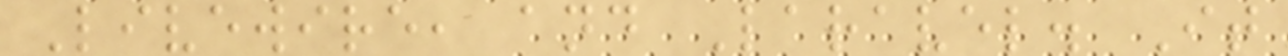Livewire, and Laravel. It
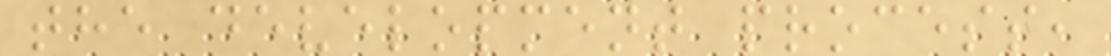the development process,
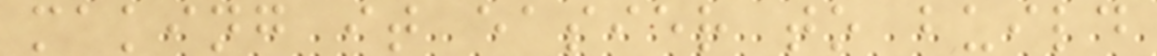making it easier to build
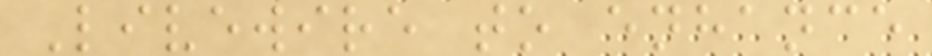Livewire to enhance
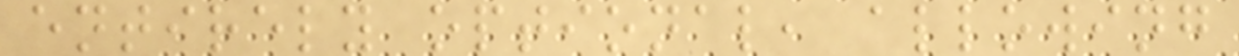entirely optional, allowing
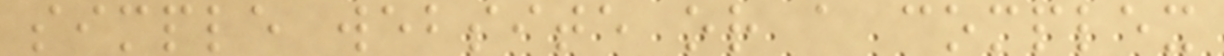simple website or a complex
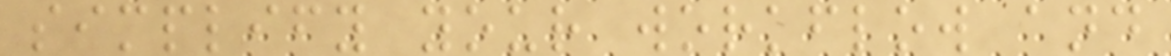simplify your workflow and
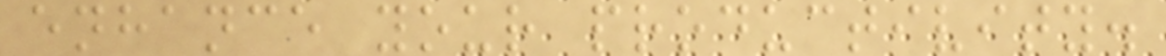enhance your productivity.
